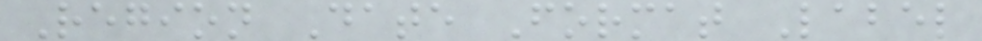Region Date Format Label
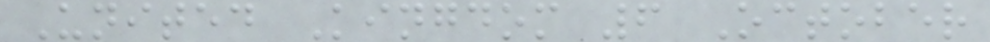United Kingdom 6 October
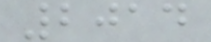2014
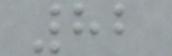82
